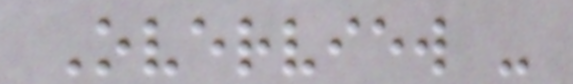Overview -
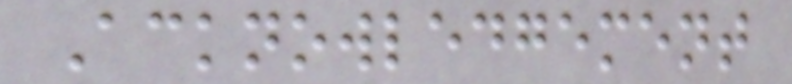Acknowledgement
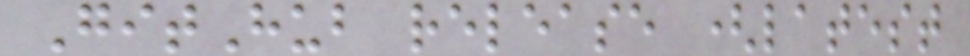GitHub release (latest
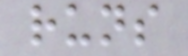runs
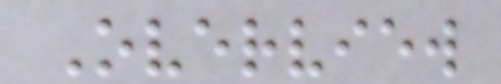Overview
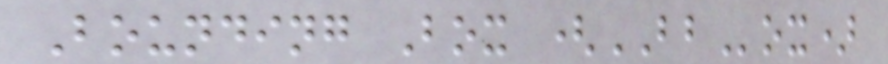Bounding Box (BBox)
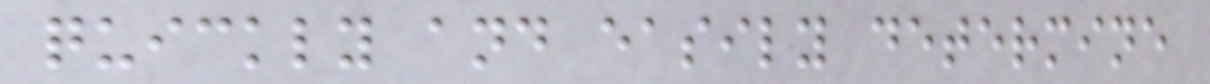quickly and easily determine
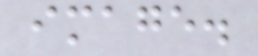image.
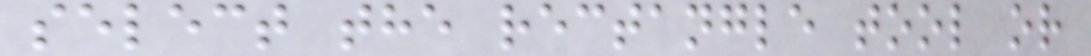select the rectangle tool or
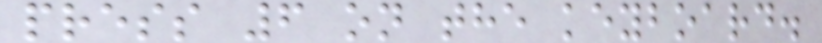press 6 on the keyboard.
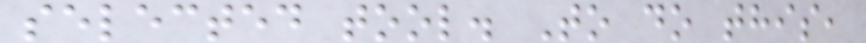selected tool. To do this,
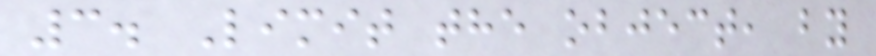3. Limit the object, by
